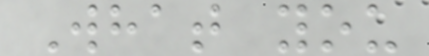What you
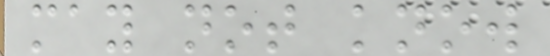may not know
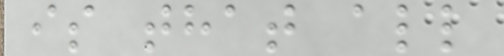is that all
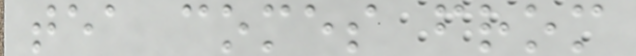tea comes from
